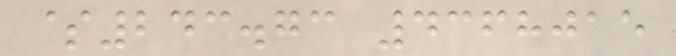$243.73 4368015
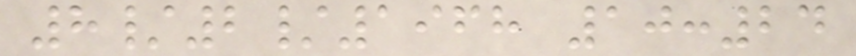8/2/1968 10:24
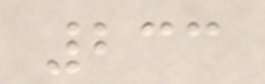233
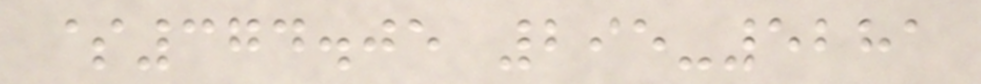$374.05 295-5281
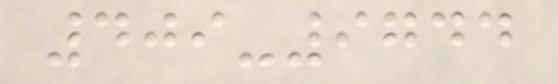409-9744
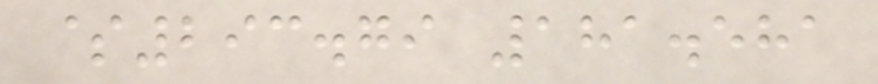$293.79 181.581
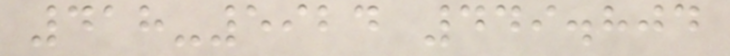418-5924 449.804
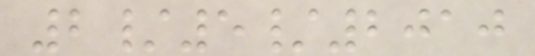2/5/2010
